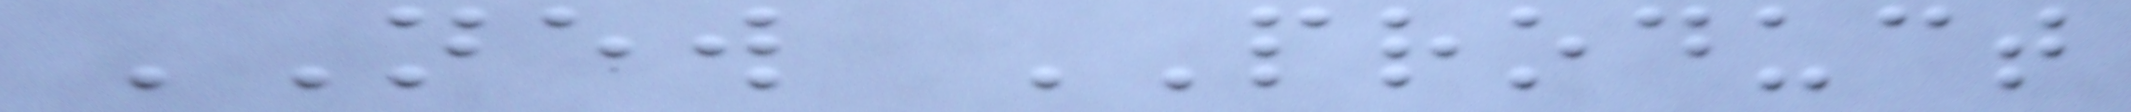NEW PRODUCT
